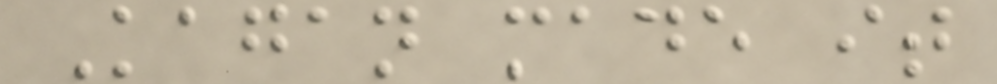Kagan made it
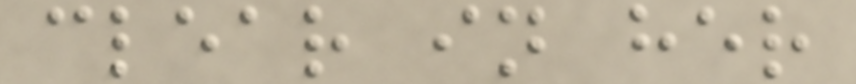clear in her
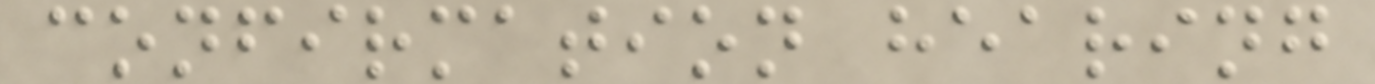confirmation hearing
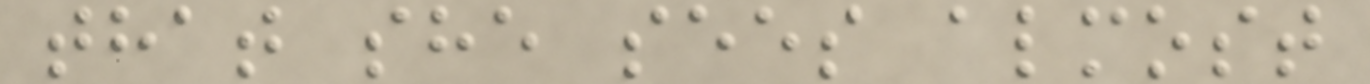that she sees almost
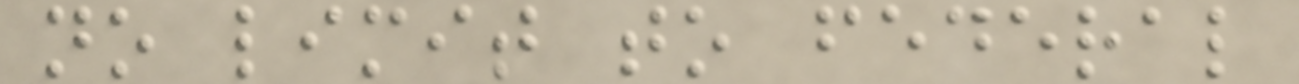no limit to federal
